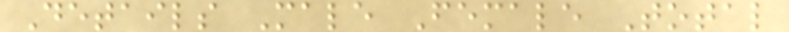Details Male Female Total
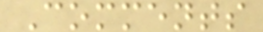Comments
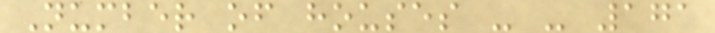Number of houses - - 171
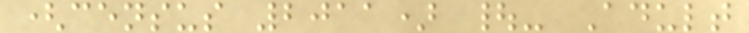(census 2011) |- Adult
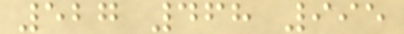527 468 995
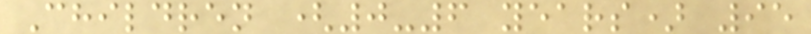Children (0-6 years) 95
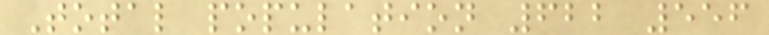Total population 622 556
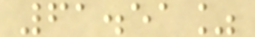61.51%
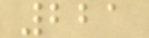221
